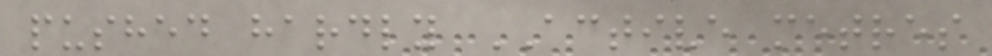pushed hardly ACTIVE metres
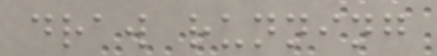draw running
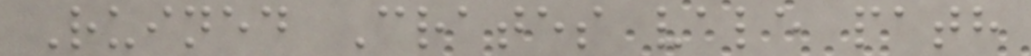Ruined Crates vale path
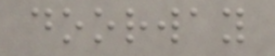doorway
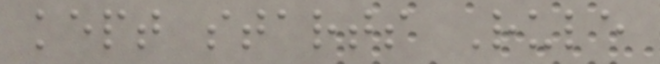kept starts Rule
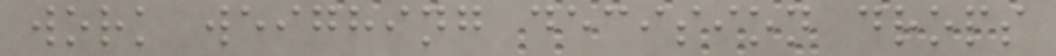work weighing decision drops
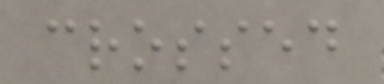crossed
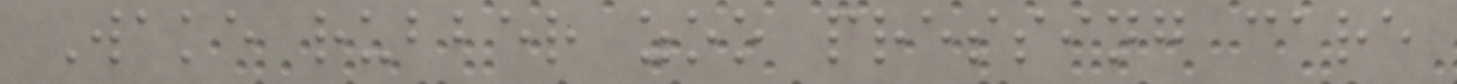Wake rubber zoo pressing care
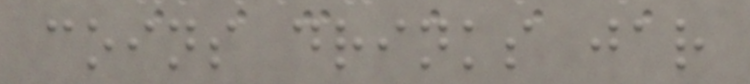coins drinks jar
